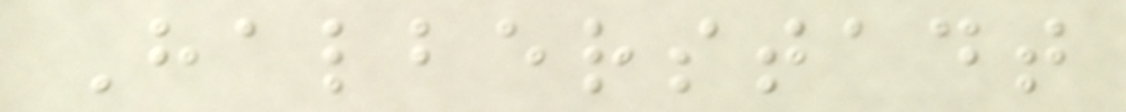Halberstadt
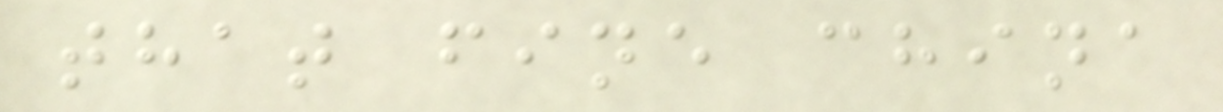that fine china
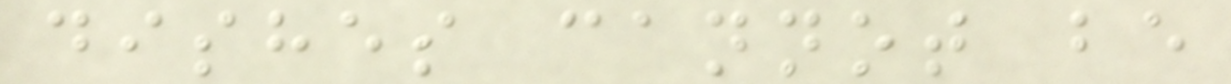dishes cannot be
